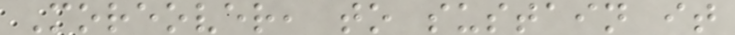Moreover, to sustain it
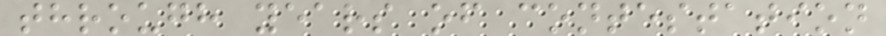through years of contestation
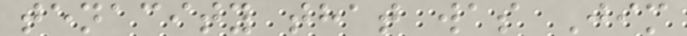tenacity that was Jim
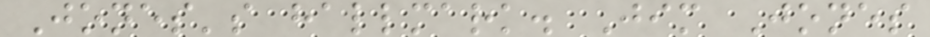Jones's hallmark. Jim Jones
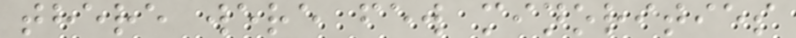there were few minorities
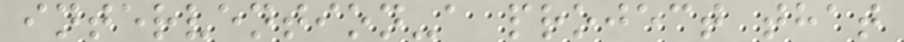intervention-a project that
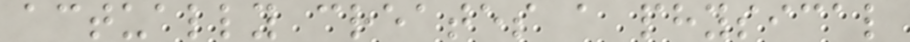actually creates a physical
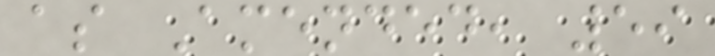as Amended, 59
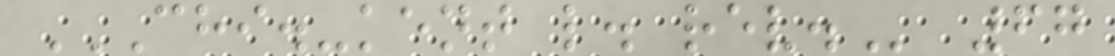CHI.-KENT L. REV. 67
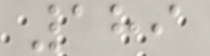189
